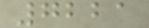7221
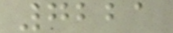7221
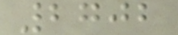2702
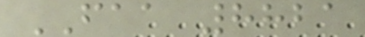FAA 8821
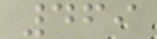469
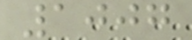1007
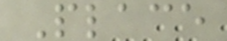Place
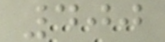400
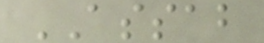ASSAB
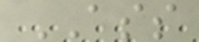ASS
